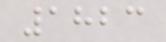1823
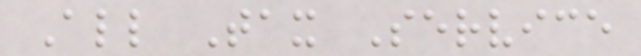All Tax Service
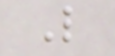L
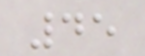45
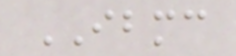IBMC
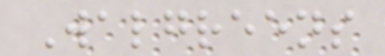Walgreens
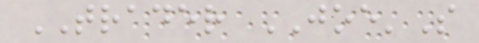TRADER JOE'S
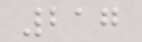217
